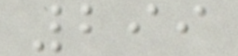299
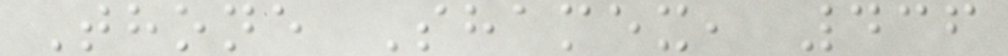Thone Shamex, 436
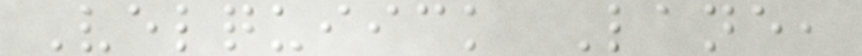Velquiick Lane,
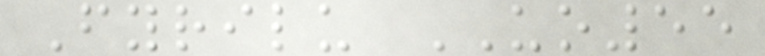Fyrilu UO55
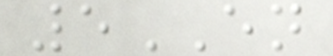5EN
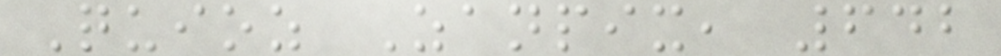Quioz Zanpix, 642
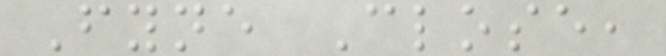Fyne Close,
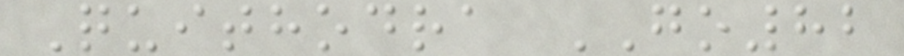Quithodra GO82
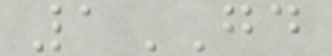1GD
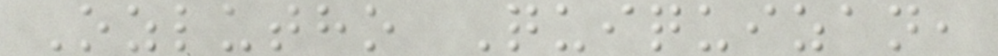Ozlutho Quiquizan,
